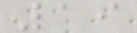19
